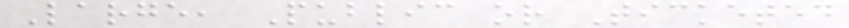Large, Public or Ticketed
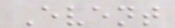Event
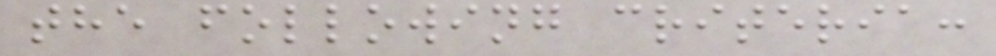the following criteria:
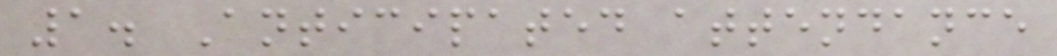1. Anticipated attendance
